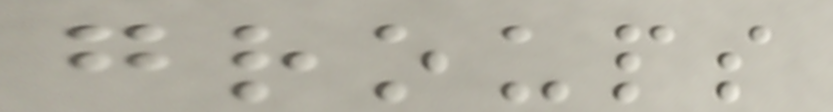groups
